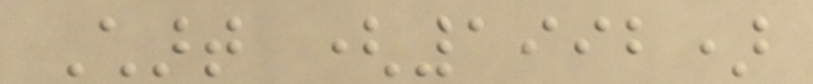Chart (1992)
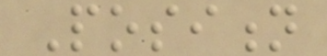Position
